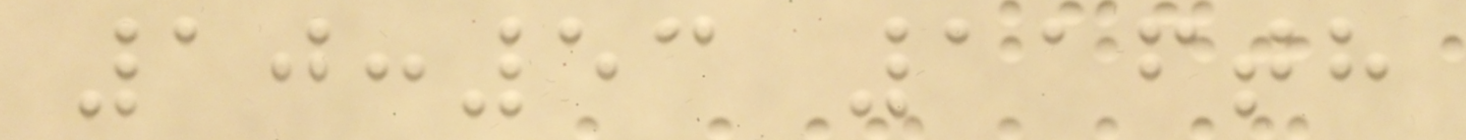10:53 116th
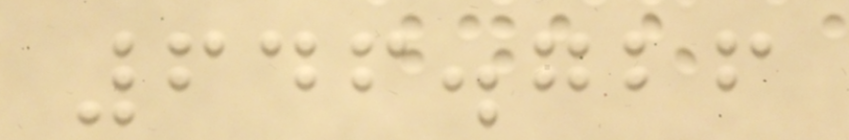646.726
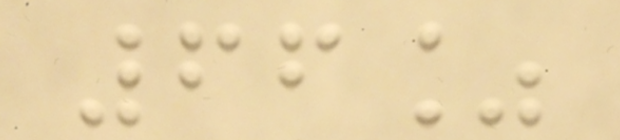66%
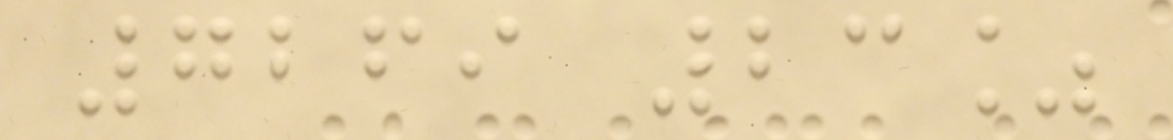7269 23%
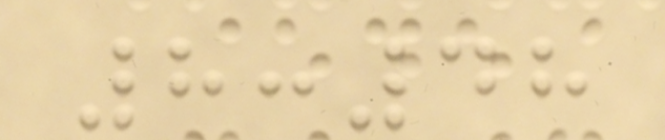8:48
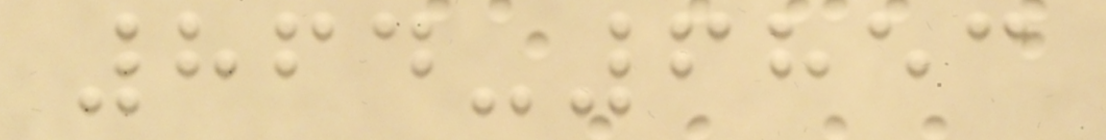864-6853
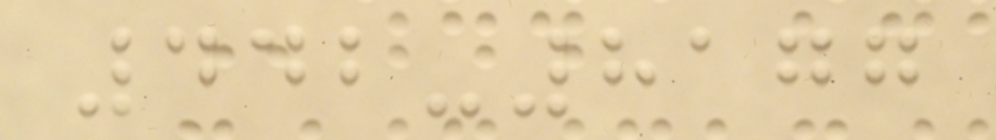442-8177
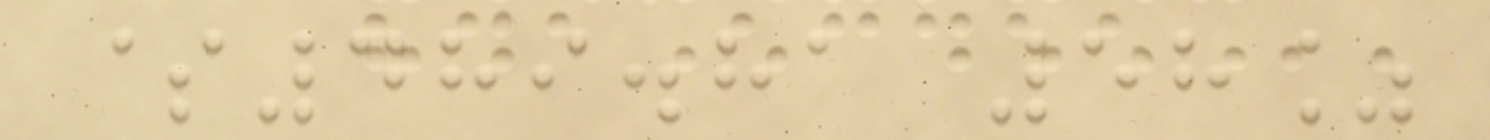$489.81 58%
